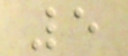5
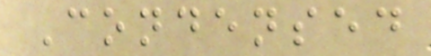Condensed
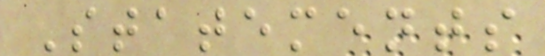Statements
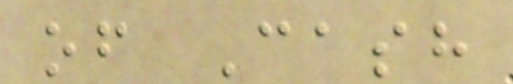of Cash
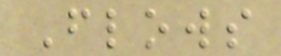Flows
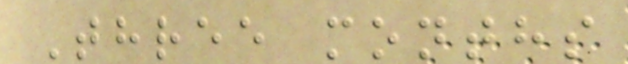Three months
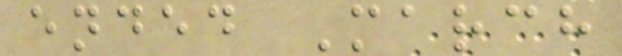ended March
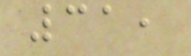31,
